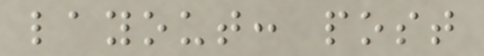layout: post
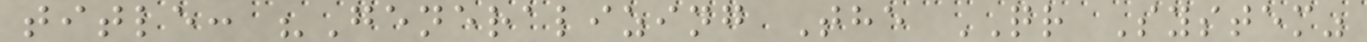title: "Generalizing The QR System"
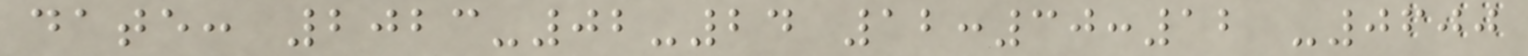date: 2023-02-24 12:30:12 -0600
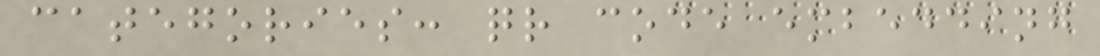categories: qr code embedding
